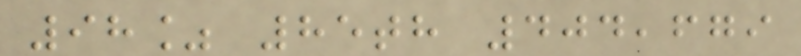98% 85th 404,679
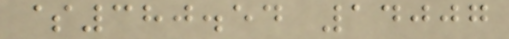$380.54 14007
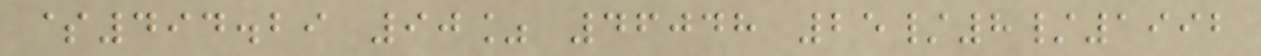$494.29 90% 46048 25/8/1992
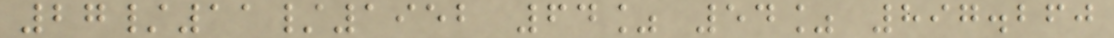27/11/1952 64% 54% 897.260
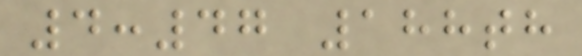4:47 188th
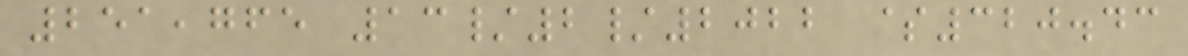251,765 13/2/2022 $320.43
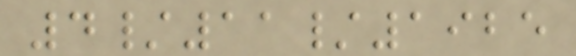4/11/1925
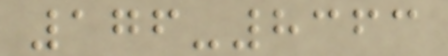176-8363
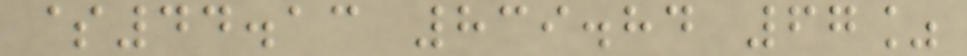$44.13 839.84 67%
